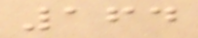164
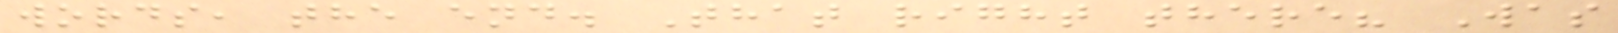words, the end. That right there? Was
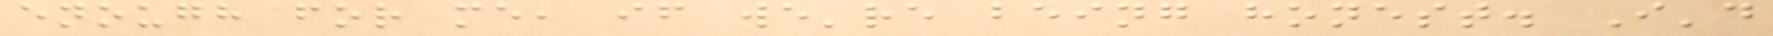enough for me, if we're being honest. I'd
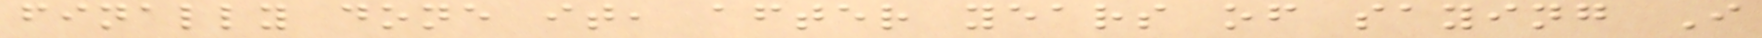finally done it, after years of saying I
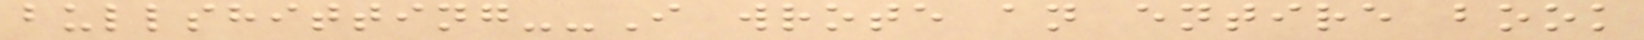bullshitting--I wrote an entire book
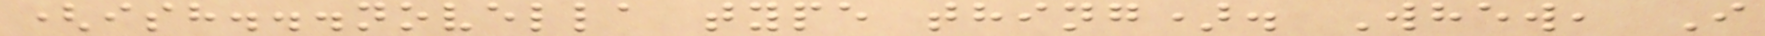(ish...novella type thing). Whew, I
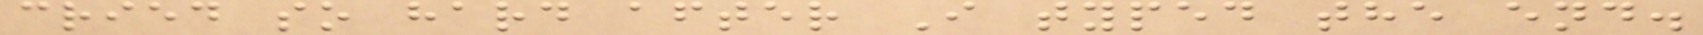cried so hard after I typed the end.
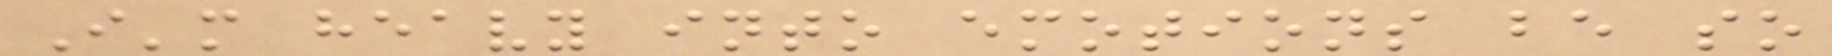I'm heavy into emotions be so
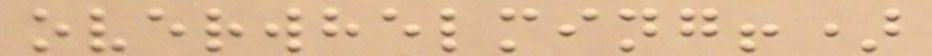overwhelming!)
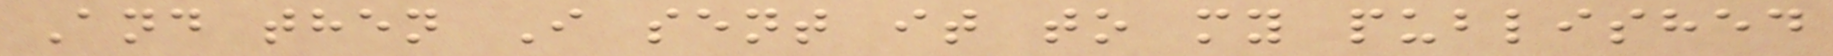And then I sent it to my published
